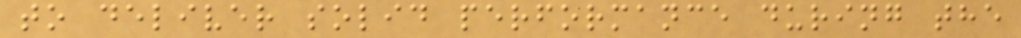to deliver solid performance during the
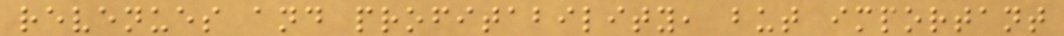revenues and profitability, but important
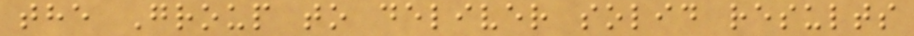the Group to deliver solid results
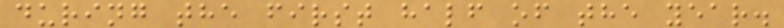during the first half of the year.
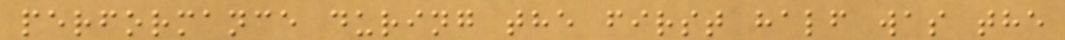performance during the first half was the
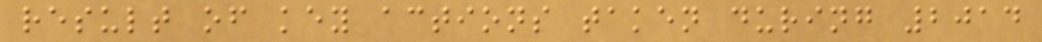result of key actions taken during 2014
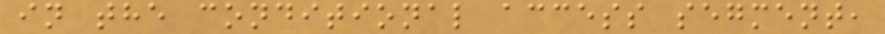in the conditional access segment,
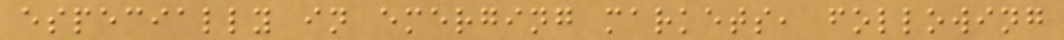especially in emerging markets, following
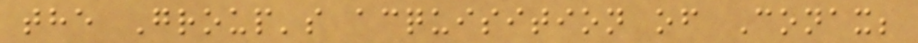the Group's acquisition of Conax;
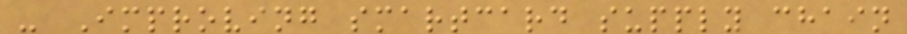- Improving smartcard supply chain
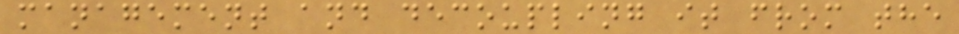management and decoupling it from the
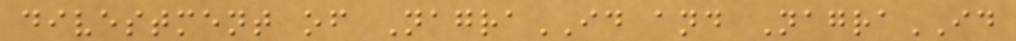divestment of NagraID and NagraID
